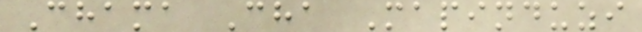Chama Cha Mapinduzi
